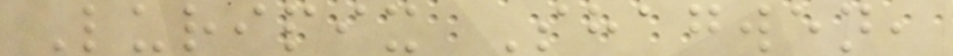Luripix Shagwen,
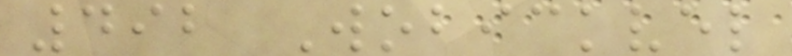492 Wobickvel
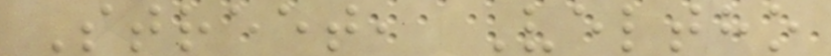Street, Veltho
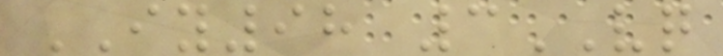IY98 3VQ
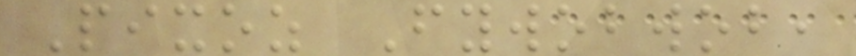Pixoz Fywobwob,
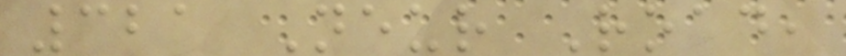321 Neur Road,
